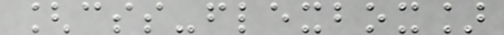[css-flexbox]
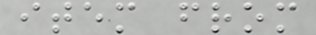item from
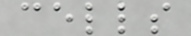cells
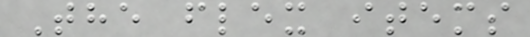The flex items
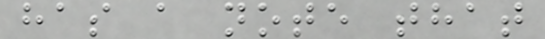has a note that
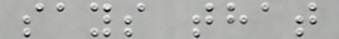says that
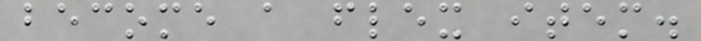become a flex item.
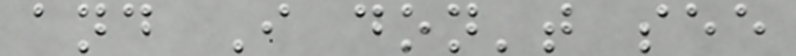and I don't see
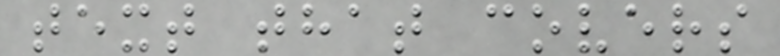text that covers
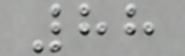88
